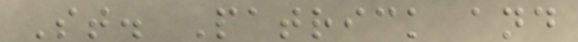St. Patrick and
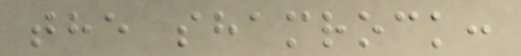the shamrock:
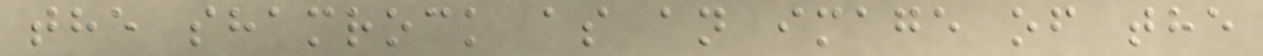the shamrock as an image of the
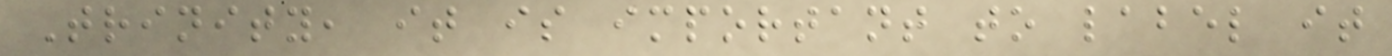Trinity, it is important to label it
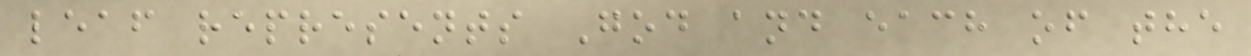leaf represents God and each of the
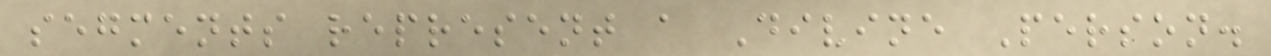segments represent a Divine Person.
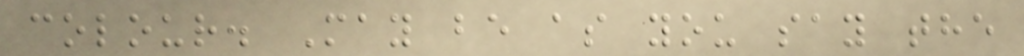colour. May be as you say the
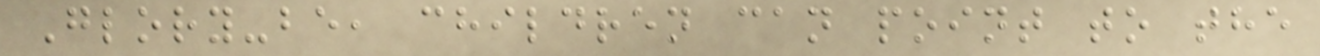Glory-be, children can point to the
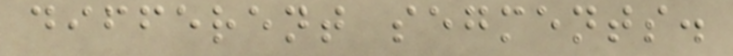different segments.
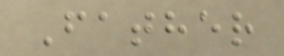Father
